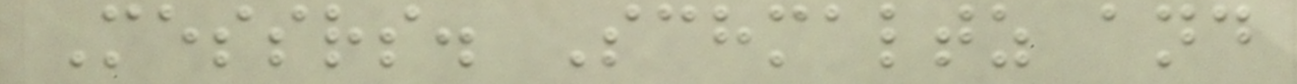Messrs. Schmaltz and
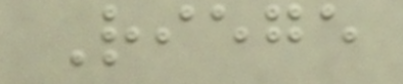Riege
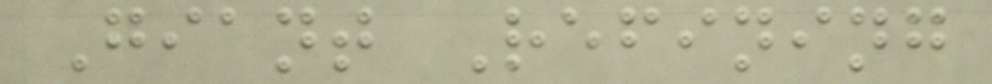Giant Refining
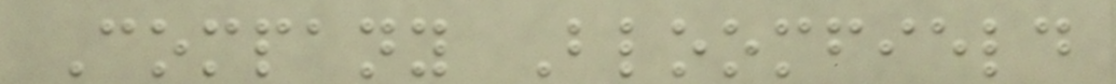Company Bloomfield
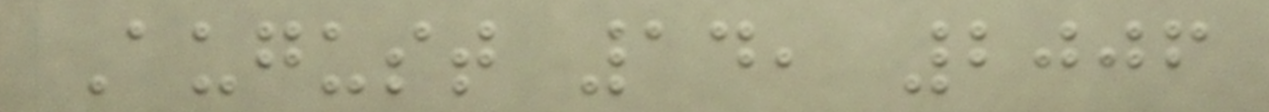August 14, 2006
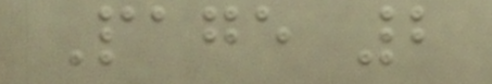Page 2
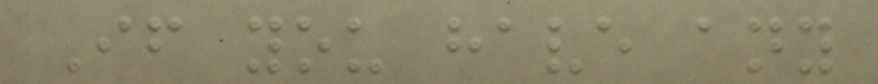If you have any
